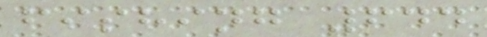fishing 644
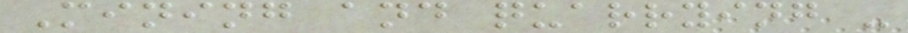Mining and quarrying -
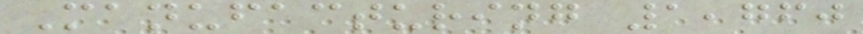Manufacturing 1,760
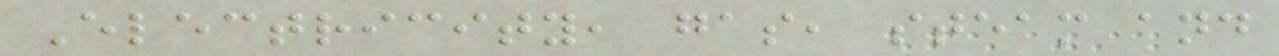Electricity, gas, steam and
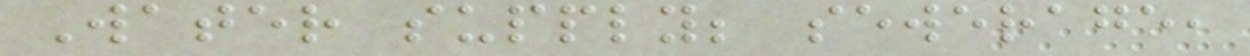Water supply; sewerage,
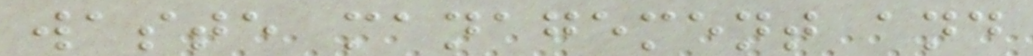waste management and
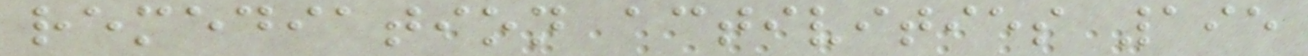remediation activities 195
